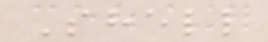Shell
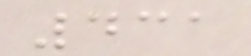431
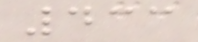433
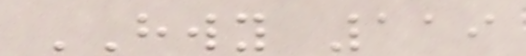HWY 119
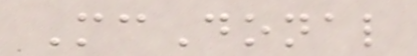McDonal
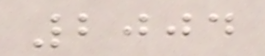2004
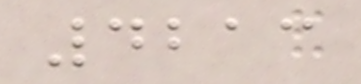4213
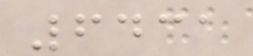6431
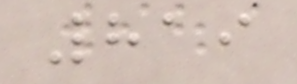819
